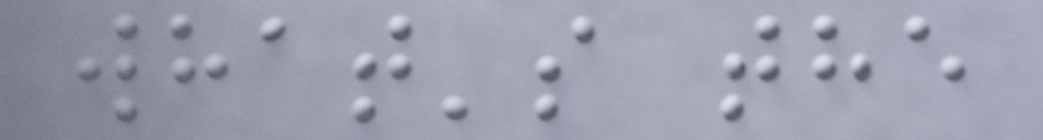what's the
